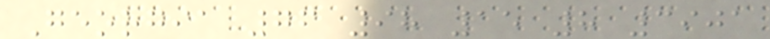Georgia 76 98 15 8 3901
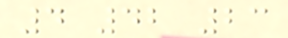4 42 23
